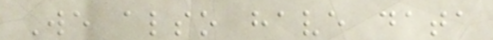We also have data
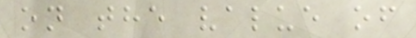on the value of
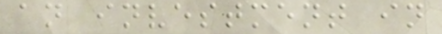an investment in
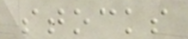stocks
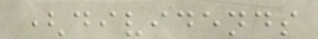(dividends
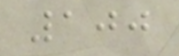100
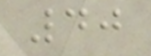40
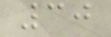30
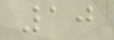10
